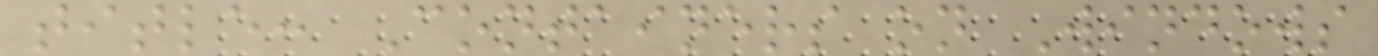title: Containers on Windows
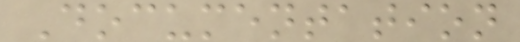Documentation
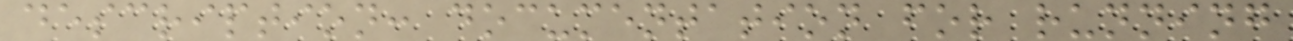description: documentation for running
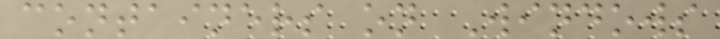containers on Windows
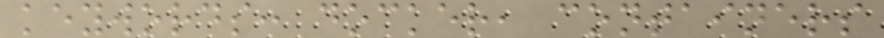keywords: docker, containers
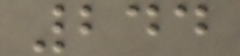244
